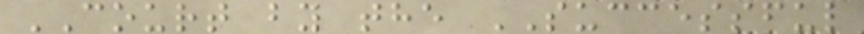COURT by the SUCCESSFUL
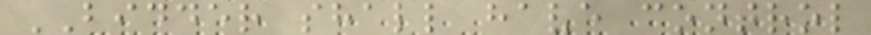BIDDER shall have control
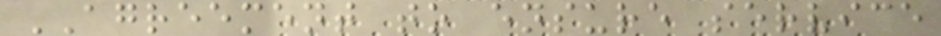AGREEMENT to ensure service
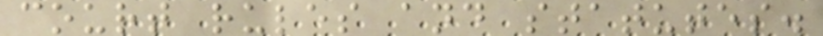court rules and statutes.
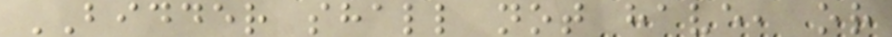BIDDER shall not have, or
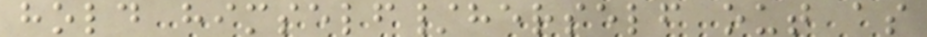hold himself/herself out as
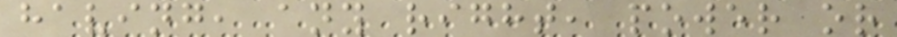having, any right, power or
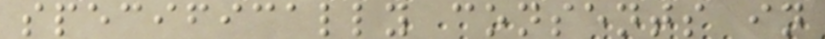specifically consents in
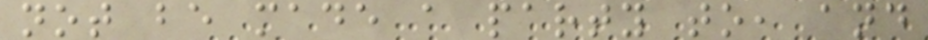not be made a party to, and
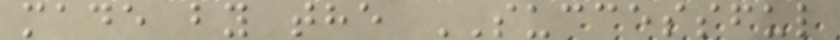made by the SUCCESSFUL
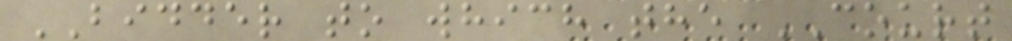BIDDER to which the COURT
